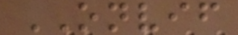ONVIF
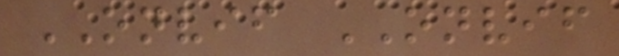ONVIF ONVIF
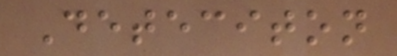Deteciton
